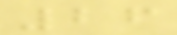26
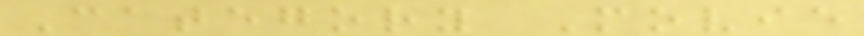Category Movie
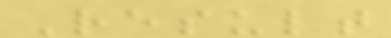Result
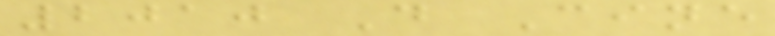2010 D Cine
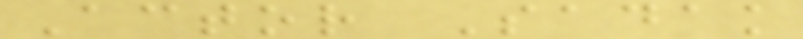Actor Sadak
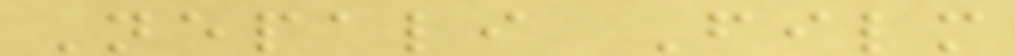Nepali Film
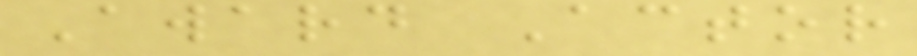Award Actor
